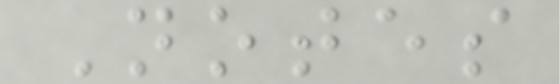Notes
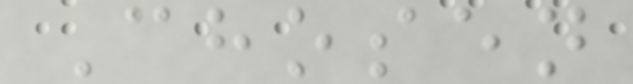Chosen
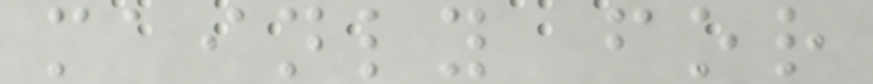mainly for
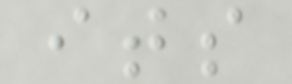its
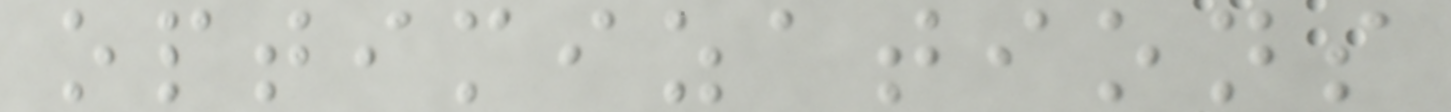optimizations
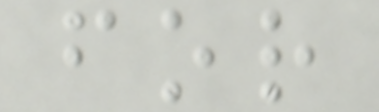for
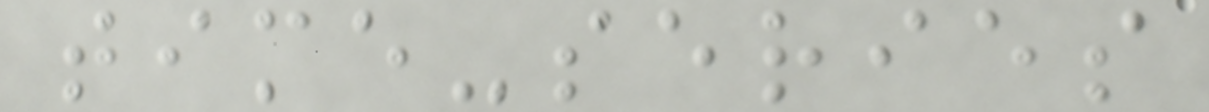time-series
